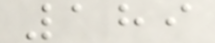189
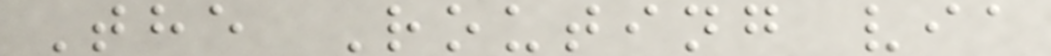The Routing via
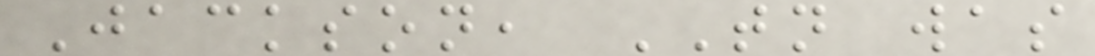Jackson, TN was
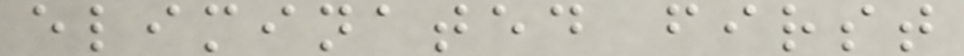eliminated first
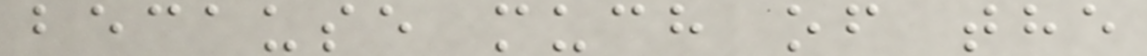because much of the
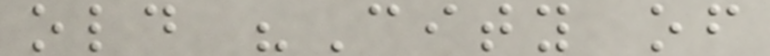old "City of
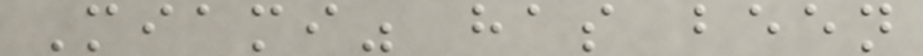Miami" has been
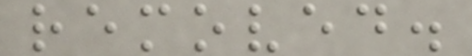removed.
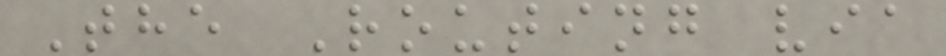The Routing via
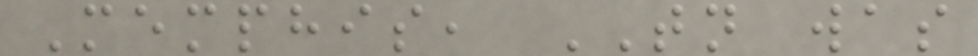Memphis, TN was
